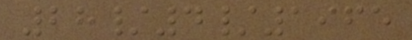28/4/1965
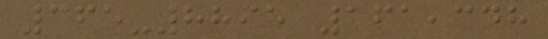365-8895 161,348
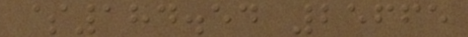$184.54 25665
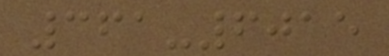361-6015
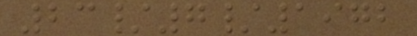23/7/1972
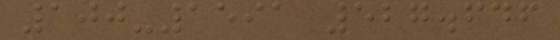100-1591 527.646
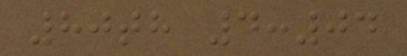80th 4:04
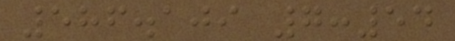586.109 7:54
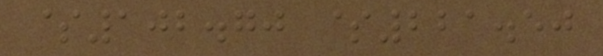$102.70 $221.50
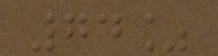74%
